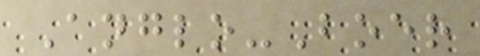Anglo-Boer
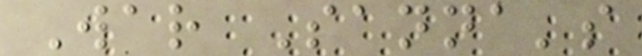War Sanna's
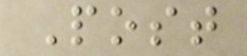Post
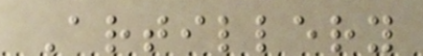Artillery
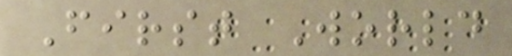First World
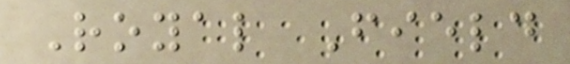Royal Field
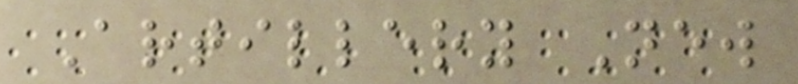Artillery New
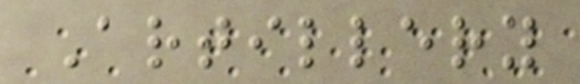Artillery
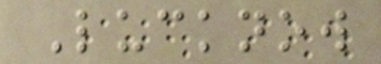Lucknow
